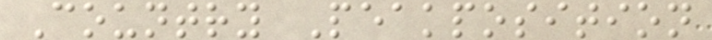Country Peakposition
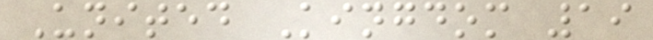United Kingdom 19
